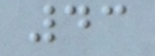43
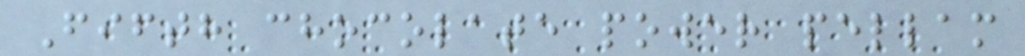Fifth chocolate power pellam
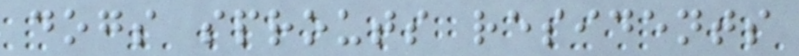dogs sprouts residents
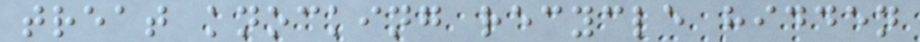treat knocking recycle hidden
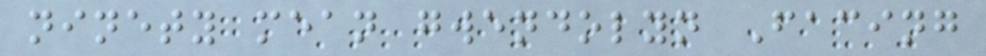ninety mean gwendolyn Facing
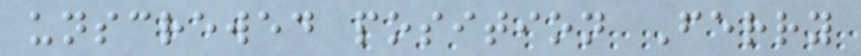unscrewed position Ferry
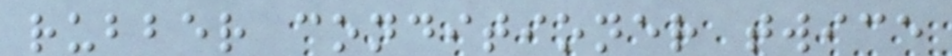rubber conditioner twice
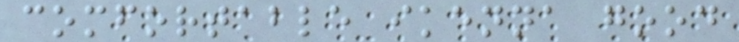comfortable ikenna good
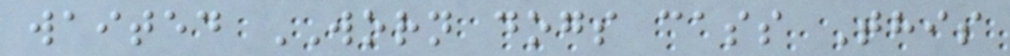waited WORN dogs cass This
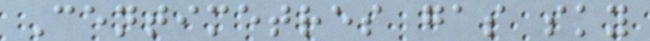Centimetres gas sky
